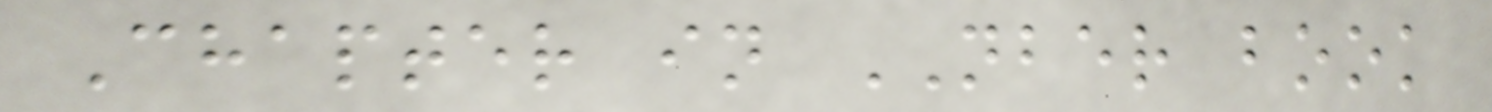Chapter in NBER book
